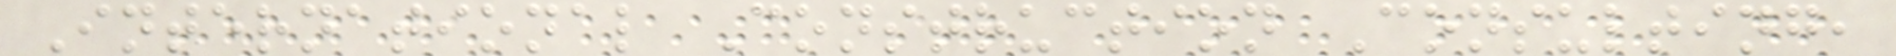International Construction Consulting,
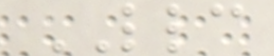LLC
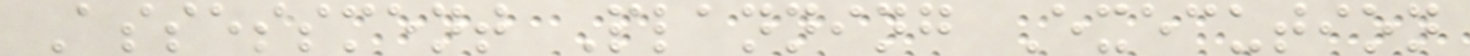Assessment Planning Execution
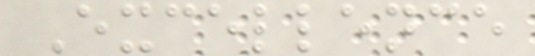Excellence
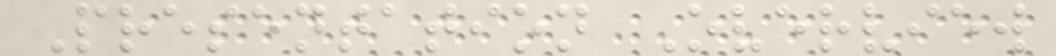Presentation Overview
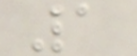1
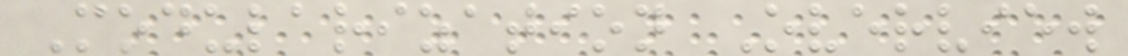Modularization Overview
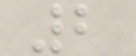2
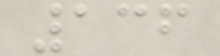136
